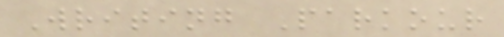Writing Parkour
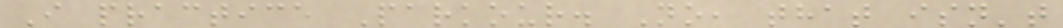I practice Parkour. No, that isn't
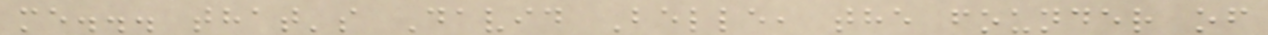me... that's David Belle, the founder of
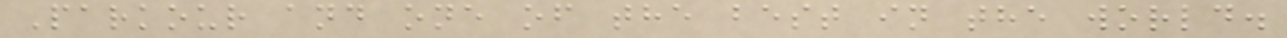Parkour and one of the best in the world.
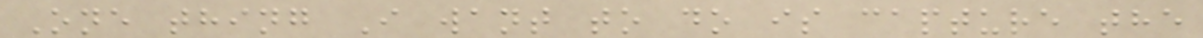One thing I want to do is capture the
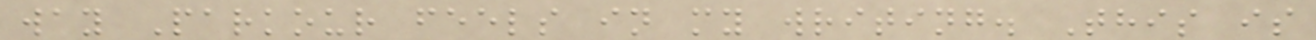way Parkour feels in my writing. This is
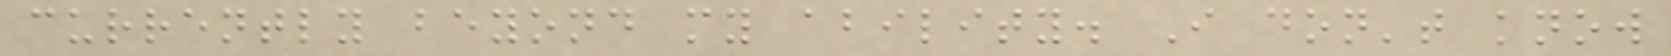currently beyond my ability. I don't know
